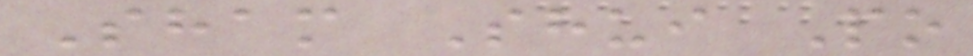Sham Shui Po
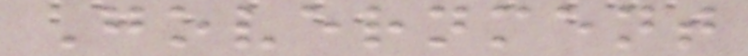Government
